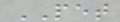PET
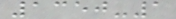1350-1
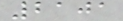2101
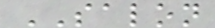SALON
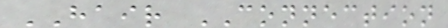HAIR CONNECTION
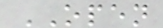OPEN
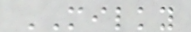MILKY
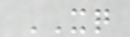XQ
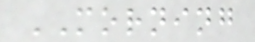MORNING
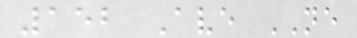152 Ave NE
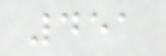451
